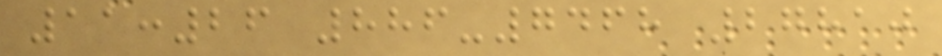11:26 886-7468 27810
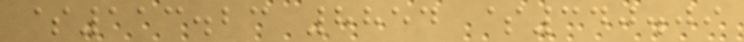$113.23 8854 $340.09
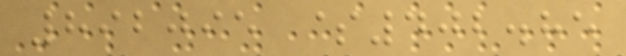892095 $402.85
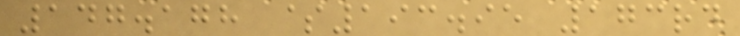147.178 $193.95 173rd
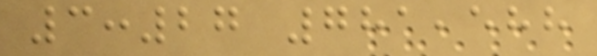3:27 781,588
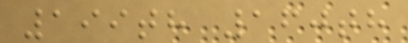199th 160th
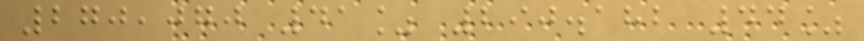270,070 41% 290.182 44%
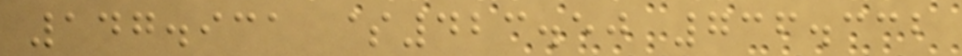147.931 $423.50 736.332
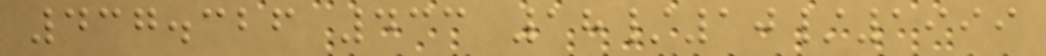437.326 433 18/10/1999
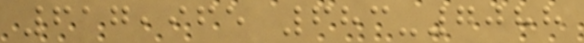617,965 683-7088
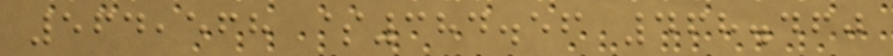564,568 $384.56 468.460
